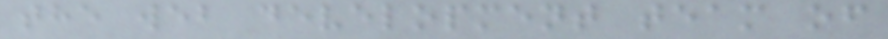the web development team of
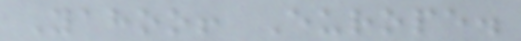Yahoo! Europe.
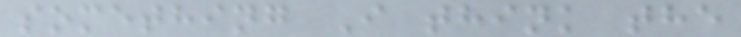something I think the
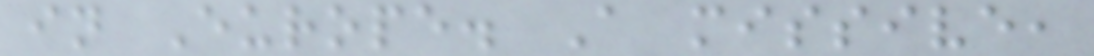in Europe. A missive,
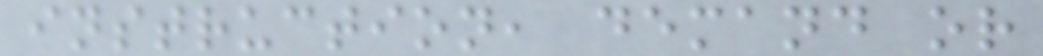instruction, demand or
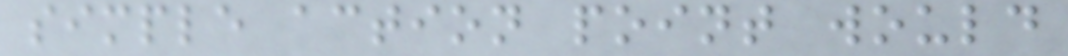simple action point would
